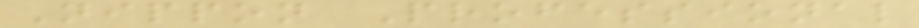Nippon Professional
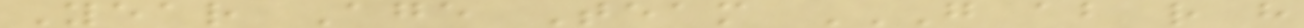Year Age Team G AB R H
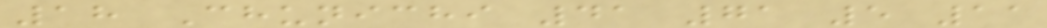18 Chunichi 41 71 5 11
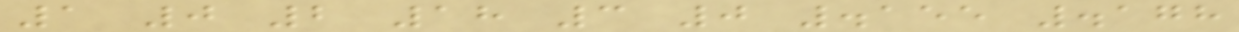1 0 2 18 3 0 .155 .178
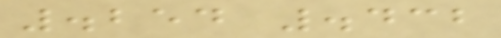.254 .432
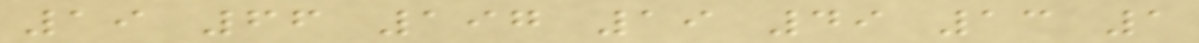19 66 197 19 49 13 1
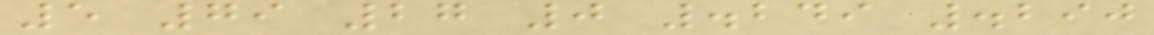5 79 27 0 .249 .290
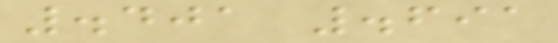.401 .691
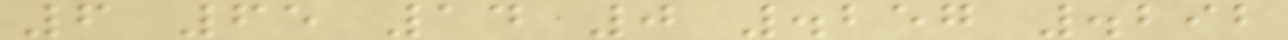6 65 14 0 .257 .292
